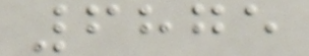6875
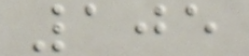105
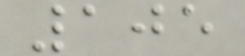105
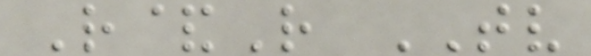R&R TV
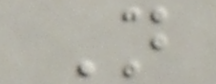N
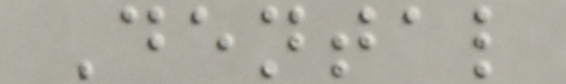Dental
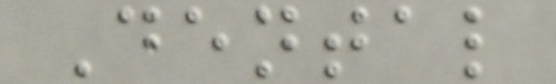Dental
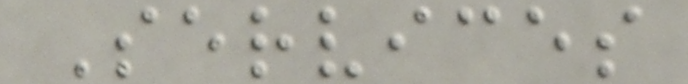Services
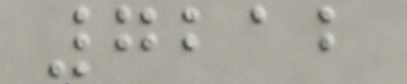7212
